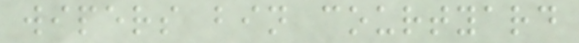wipers bin courtyard
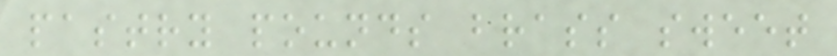pastry pounds brass sweet
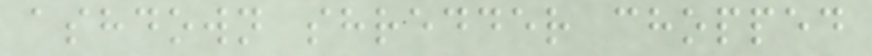ashdown shredder chopped
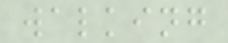walking
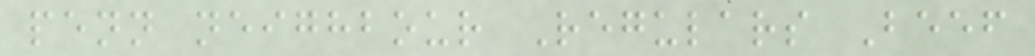penn neighbour Regulars Beef
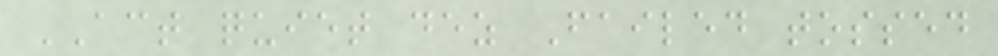ACT quiet dez Failed tossed
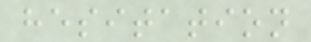hesitation
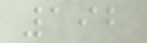192
